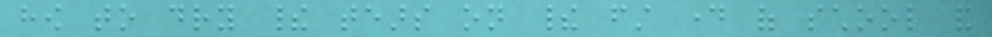how to dry their tears on their first day of school and
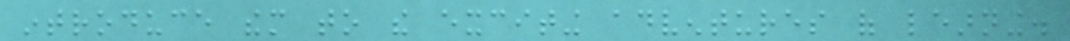introduce them to the exciting adventures of learning.
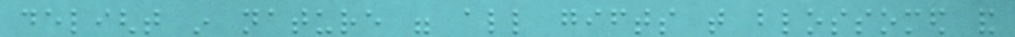delight in nature were all gifts that blossomed and
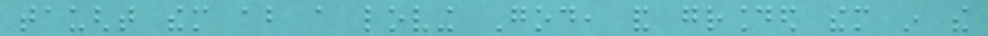taught them about a loving God, and grounded them in the
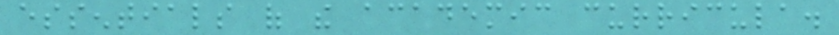essentials of the academic curricula.
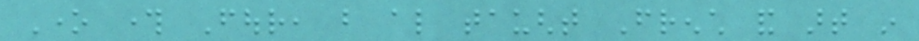One through Four, but also taught French and art in
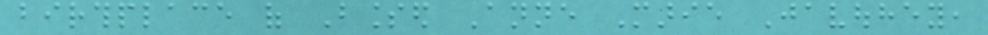birthplace of Blessed Anne Marie Javouhey,
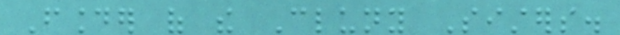Founder of the Cluny Sisters.
